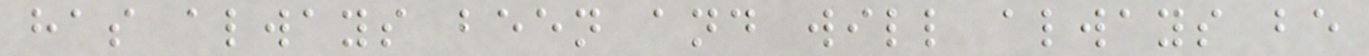has always been and will always be
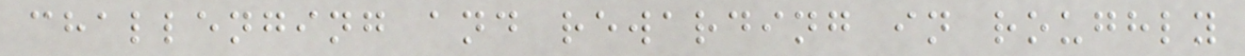challenging and rewarding in roughly
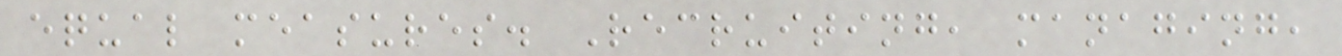equal measures. Recruiting, managing,
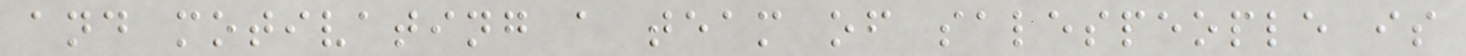and motivating a team of salespeople is
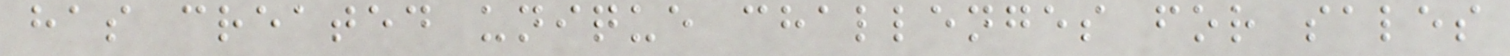has created unique challenges for sales
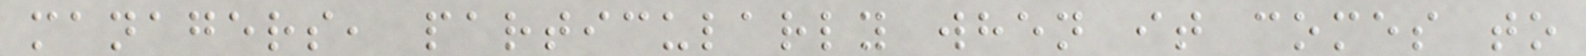managers, particularly when it comes to
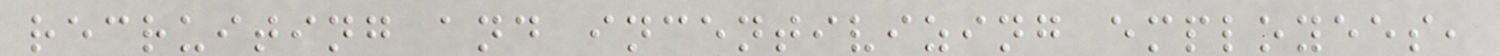recruiting and incentivizing employees,
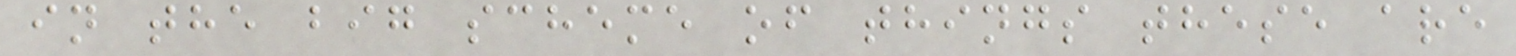in the big scheme of things these are
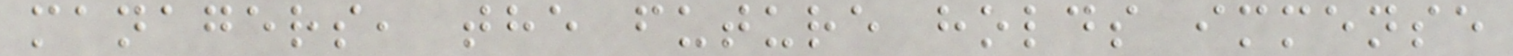managers, the future holds immense
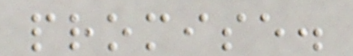promise.
